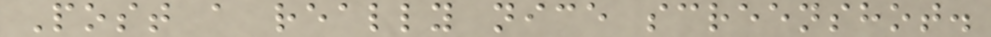Post a really nice screenshot.
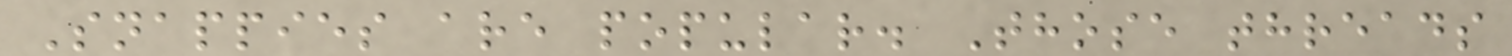Snappies are popular. Those threads
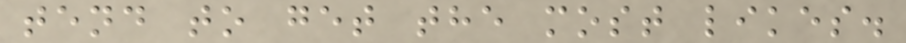tend to get the most likes.
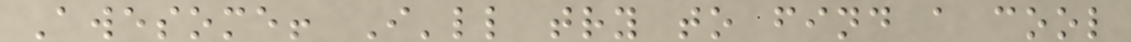Awesome! I'll try to find a cool
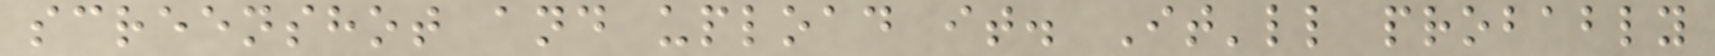screenshot and upload it. It'll probably
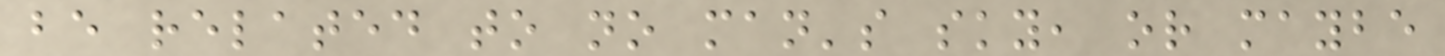be related to no man's sky, or maybe
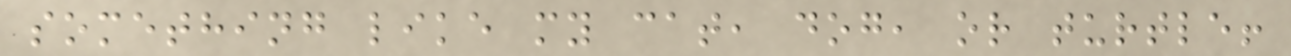something like my cat, dog, or turtle!
